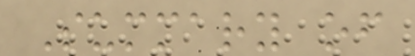Summary of
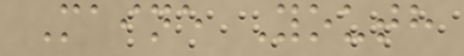Maine Youth
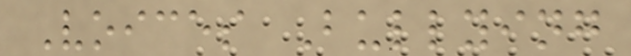Voices Bullying
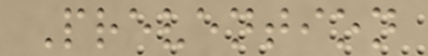Prevention
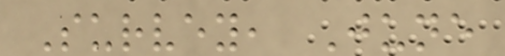Survey, June
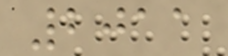2011
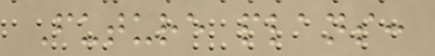Future plans:
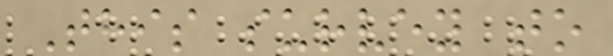This survey to
